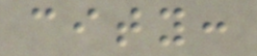city:
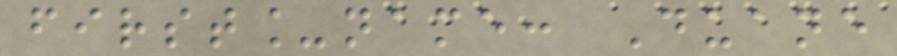first_name: Duane
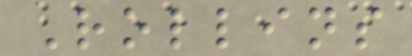Rollins
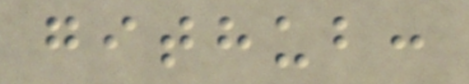github:
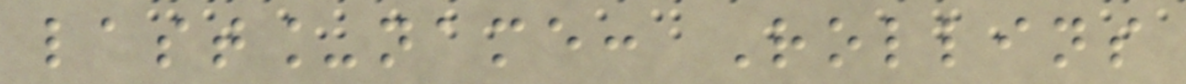last_name: Rollins
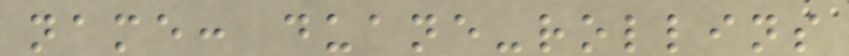name: duane-rollins
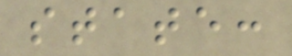state:
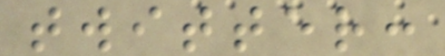twitter:
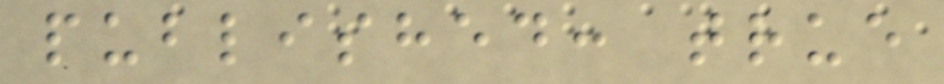published: true
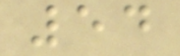54
